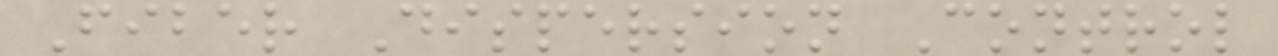Fiber Dispersion Control
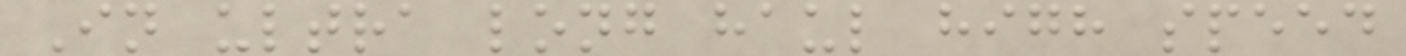In ultra long haul high speed
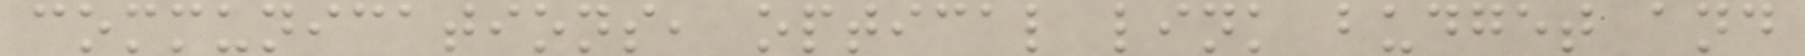communications, optical link budget and
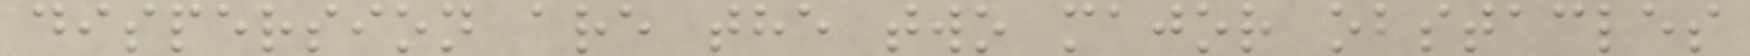dispersion are the two major obstacles
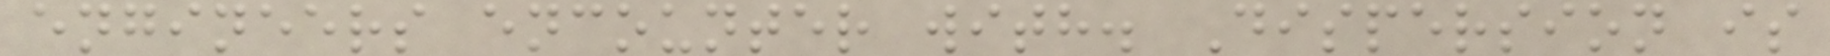engineers encounter with. Dispersion is
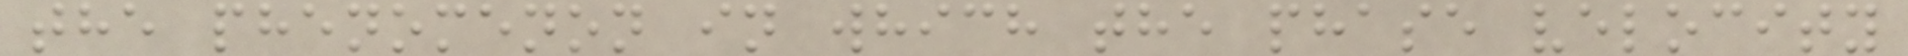the phenomenon in which the phase velocity
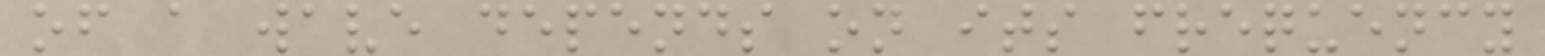of a wave depends on its frequency
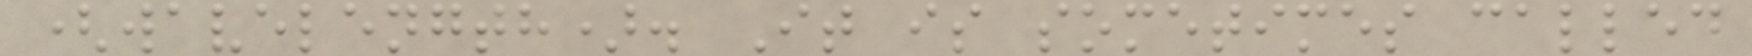(wavelength). It is sometimes called
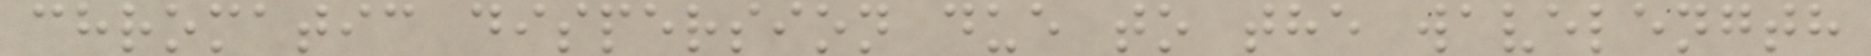chromatic dispersion due to the wavelength
